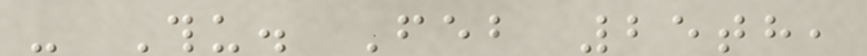- Thu. Feb 25th,
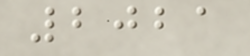2021
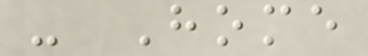- Home
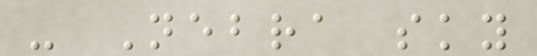- Nebra sky
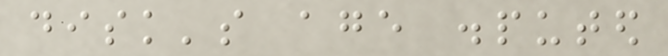disk's age disputed
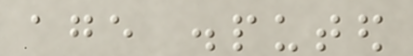age disputed
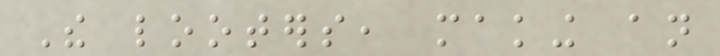The looters, making an
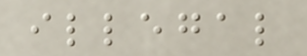illegal
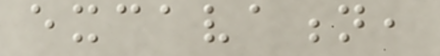excavation,
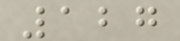127
